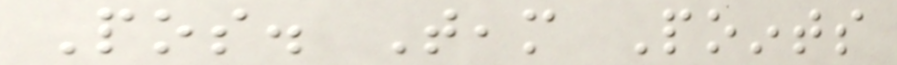Pos. Team Points
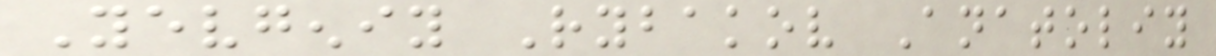Yevgeniy Rybakov Anatoliy
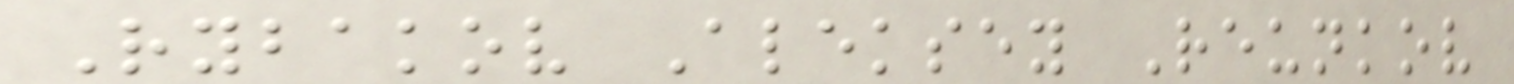Rybakov Aleksey Reunkov
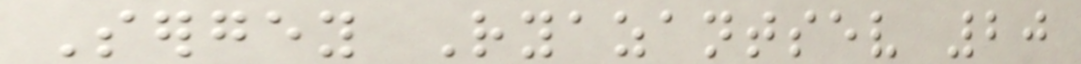Sergey Ryazantsev 20
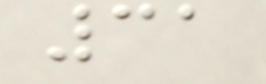31
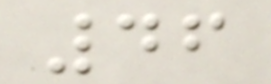46
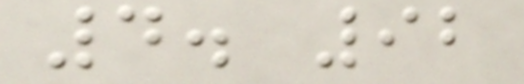4. 92
